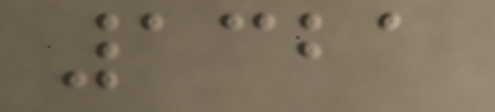1321
